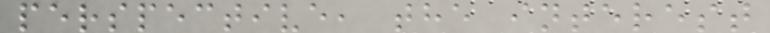perspective, the interest
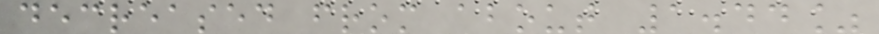decreased from about 1.44%
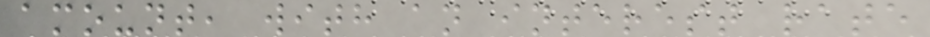amount, with an interest rate
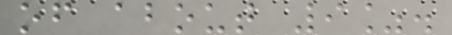of about 9%.
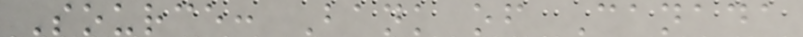Source: Bank of Canada
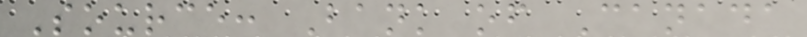Source: Bank of Canada
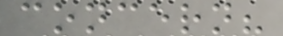concern?
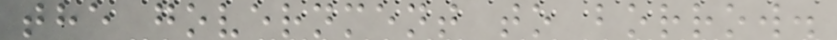the government to borrow.
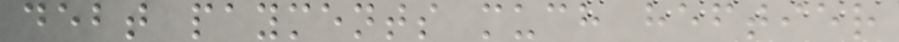debt payments much heftier
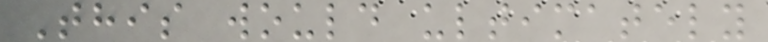This would ultimately
